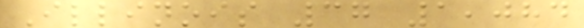Illinois 37 1,084
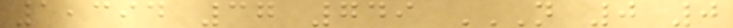1,394 37 749 N 0 0
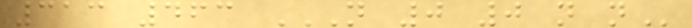313 463 N 0 0 N N
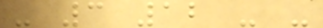- 3 12 - -
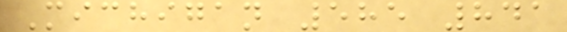Michigan 585 841
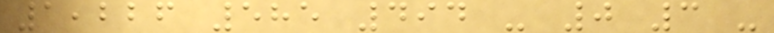1,226 585 494 - 0 3 -
